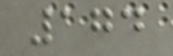174
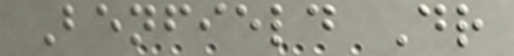Benfield Dr
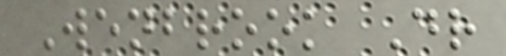Wenbrook Dr
